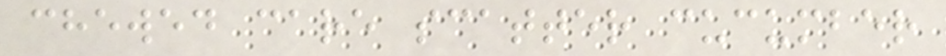chewed care scatter cucumber
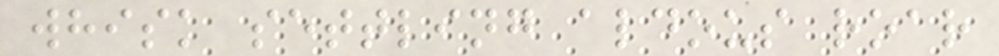whisk settling aldous roar
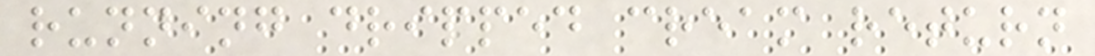running dripped cream return
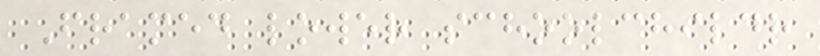Framed lower schoolchildr
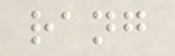rang
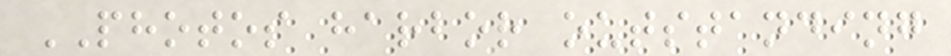PHOTOS harbor outstanding
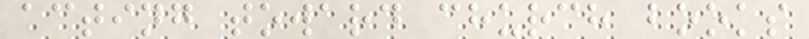acting toward church books
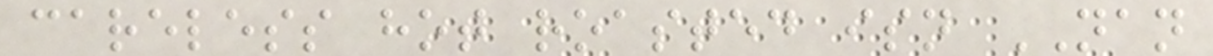careless hot roasted isn NAN
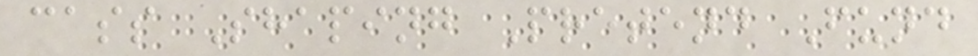cass Shaping Pretend Fund
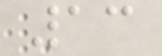13
